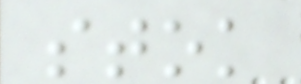stok
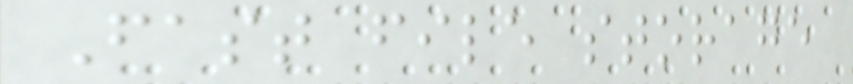Fast file storage
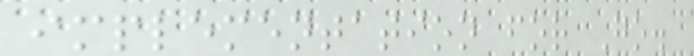implementation for Go.
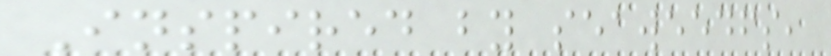Inspired by seaweedfs,
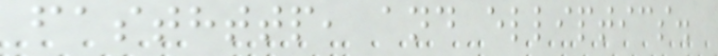fasthttp, and elliptics.
